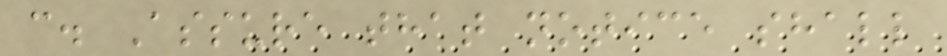c. Assure that notice shall
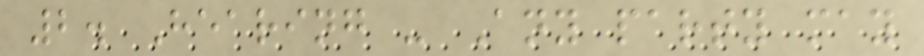2. Hearing - Any party may
